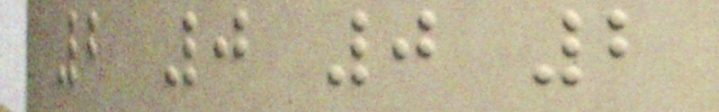2 0 0 2
